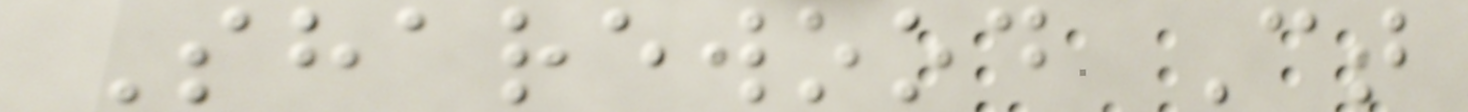Sharewood Ct
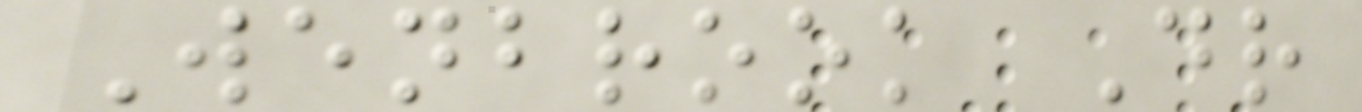Wenbrook Dr
